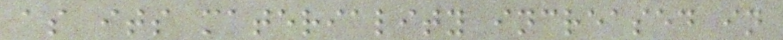as its materiality increased in
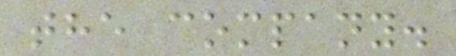the company.
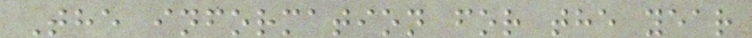The information for the year
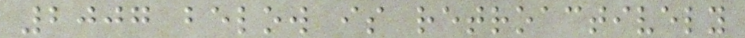2007 below is retroactively
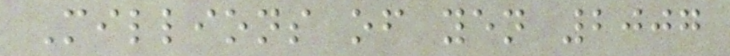Millions of yen 2007
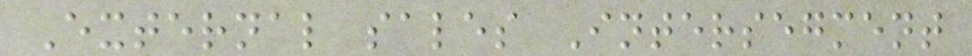External sales Intersegment
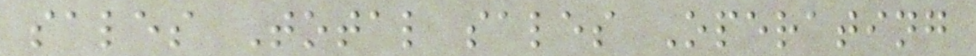sales Total sales Operating
